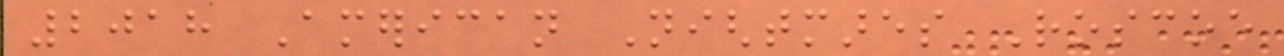2018 American Nightmares Roscoe
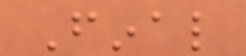Final
